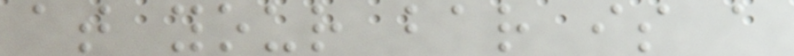at your bar is a
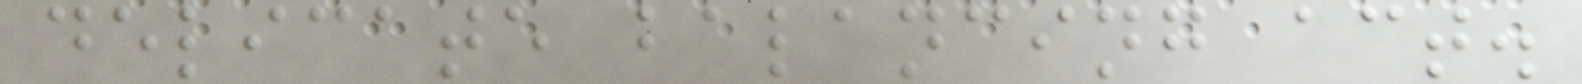delicate balancing act.
